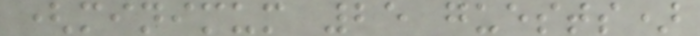(minimum 25 guests)
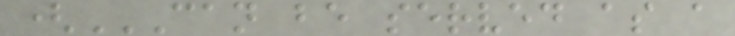(CAN BE SERVED AS A
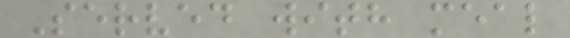Served with meal
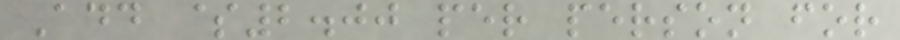Add $2.00 per person for
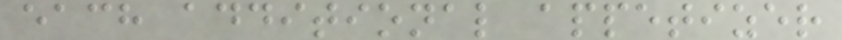each additional appetizer
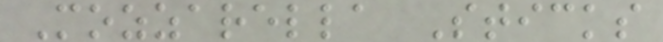Mozzarella Sticks
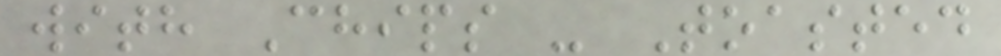with Chips - Toasted
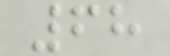68
